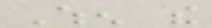When the
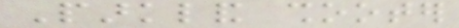Parkland shooter
